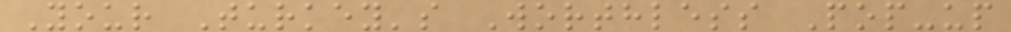Your Turkey's Worthless Pop-up
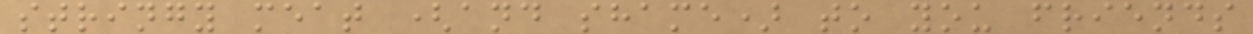stringy meat (and shame) to you friends
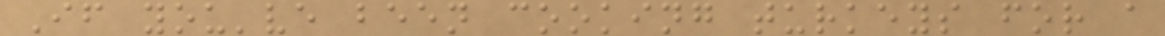If you've been cooking turkeys for a
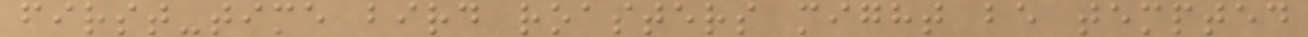first-time bird roasters might be tempted
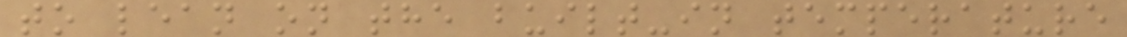to lean on the built-in temperature
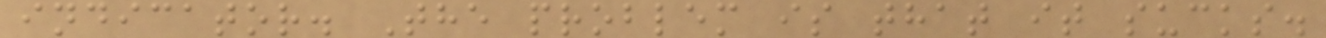indicator. The problem is that it sucks.
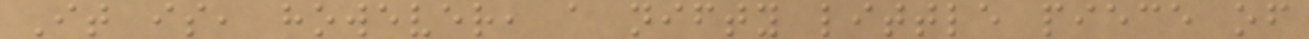It is, however, a nifty little piece of
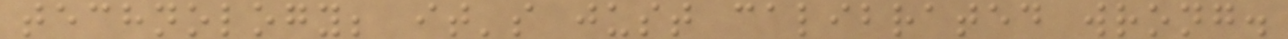technology; it's just calibrated wrong.
